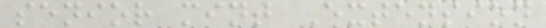senior mint Extension
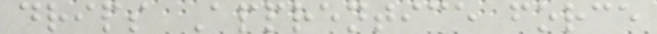drips Apprentice force
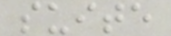suite
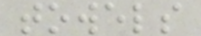towels
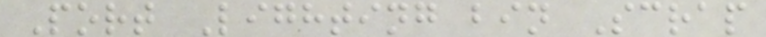Port Lighting bin Scrap
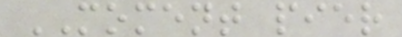MOMENT pier
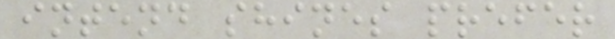intend shines prefer
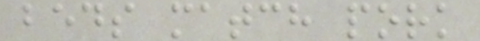beds match pork
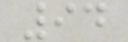94
